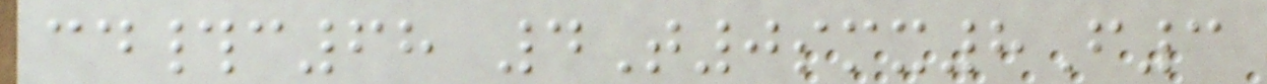cd#c68 4T0smx8F3
